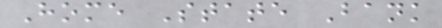Home State Bank
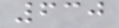630
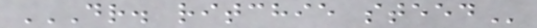DR. RITCHIE STEED
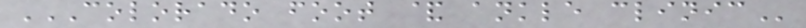COLORADO FOOT & ANKLE CLINIC
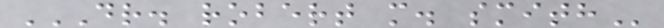DR. ROBERT M. SMITH
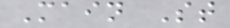Main St
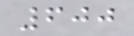600
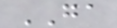GA
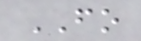FO
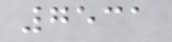7531
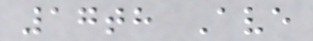17th Ave
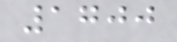1700
